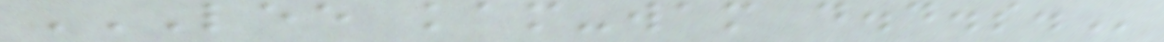LEE KAM-WAM D.D.S.
